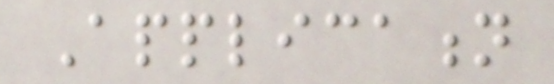Application
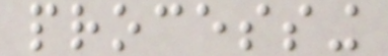processing
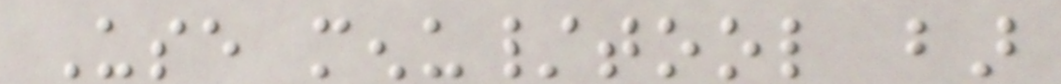Use menu/tool bar
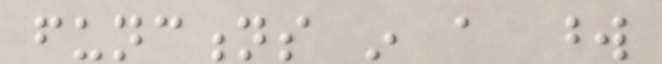functions in a word
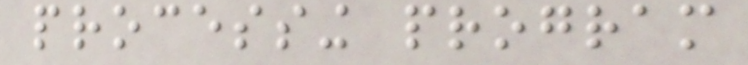processing program
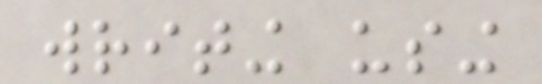writing using
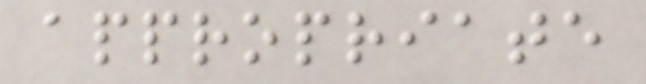appropriate
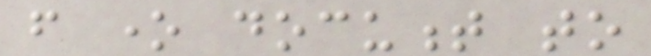from one document to
